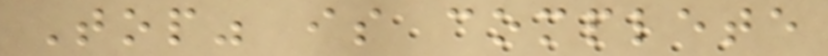Top" is complete
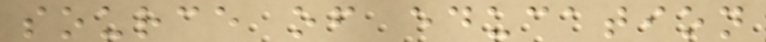source of education
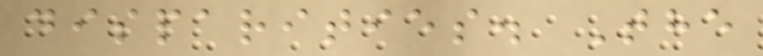disparities. The
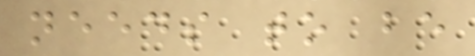needs to be
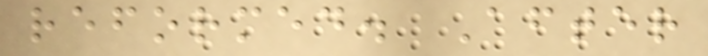reformed. After
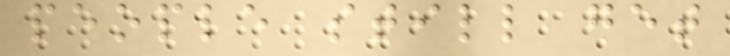people still get
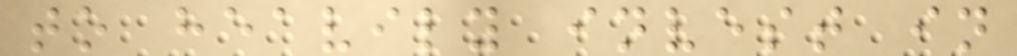to heavily invest in
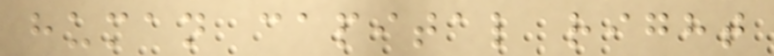human capital right
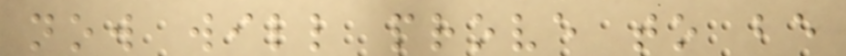now will prove to be
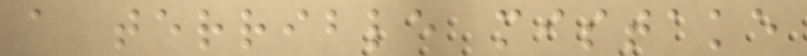a terrible mistake
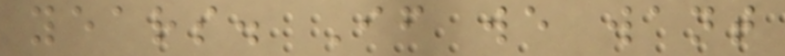years. If we want
